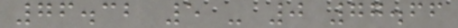76.32 5 - 0 77.66
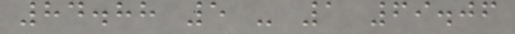84.88 5 - 1 69.06
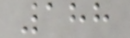188
